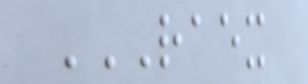RAEX
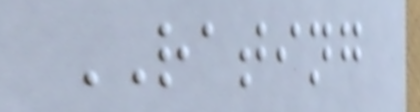RATING
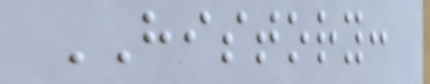HISTORY:
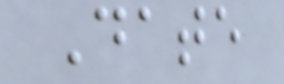Date
